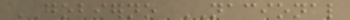GOBIERNO NACIONAL
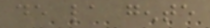de la gente
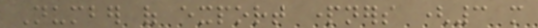Number of export partners (3 more
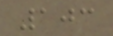103
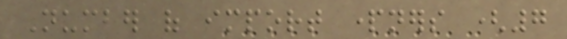Number of import partners (7
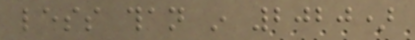less than in 2020)
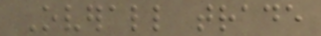Overall trade
